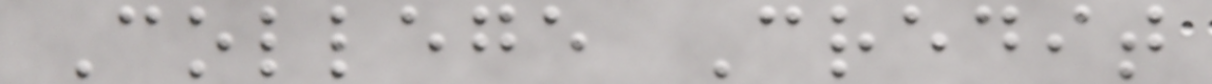College Credit
